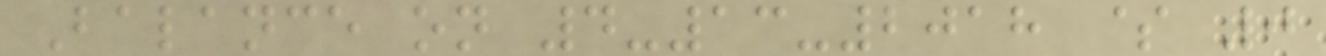Balance on 4-13-2018 $ 0
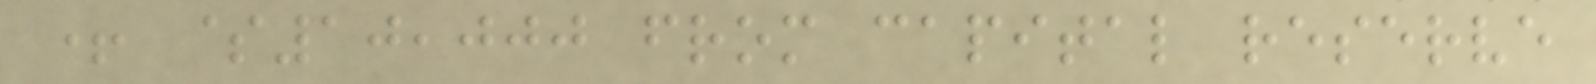+ $10,000 from capital reserve
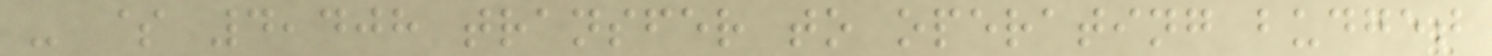- $ 4,408 transfer to operating budget
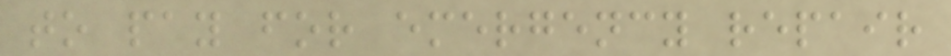to pay for emergency repair
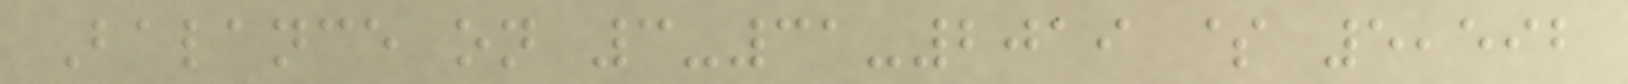Balance on 3-31-2019 $ 5,592
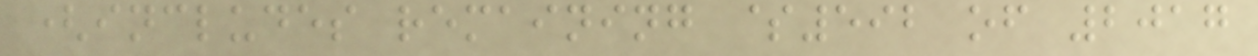(includes remaining $592 of 2017
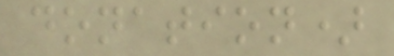donation)
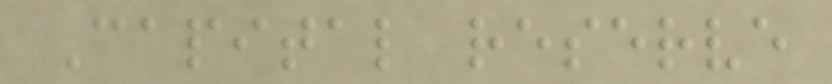Capital reserve
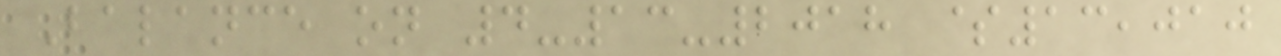Balance on 4-13-2018 $13,010
